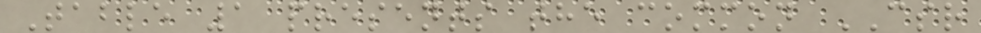Table 1 presents the common CSR
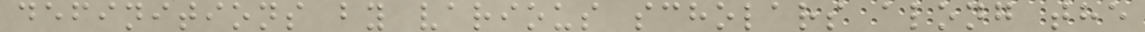definitions by various scholars along the
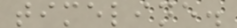timeline.
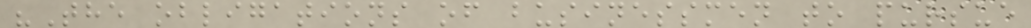"The obligations of businessmen to pursue
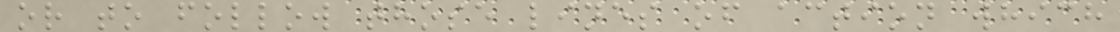or to follow those lines of action which
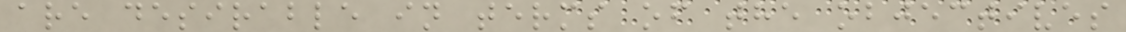are desirable in terms of the objectives
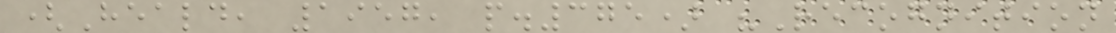(Heald, 1957, p.375) "Recognition
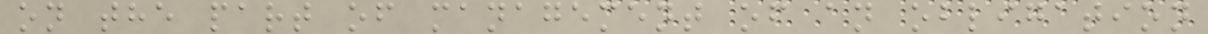on the part of management of an obligation
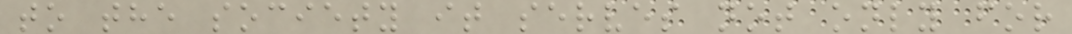to the society it serves not only for
